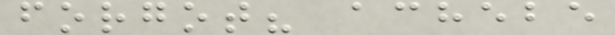forgot? achebe
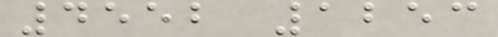4552 1253
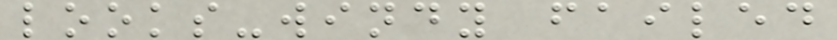looks-windy failed
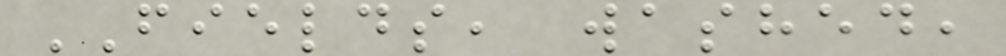FIELDS, washed,
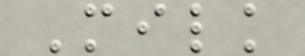Milk
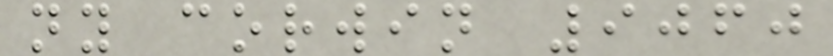ny corwin 9060
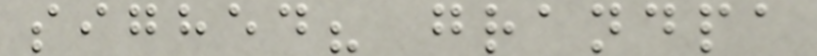sighed? grandpa
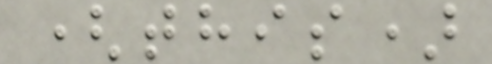(this)
